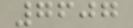7607
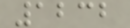1232
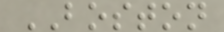BOSTON
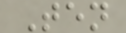Ten
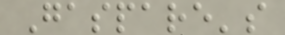Gaspare's
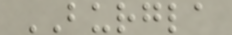BURGLA
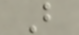B
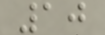10
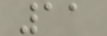11
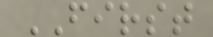FIRST
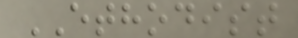ETHODIST
